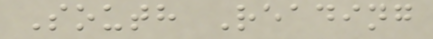South Reading
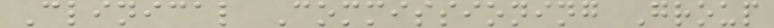Clinical Commissioning Group
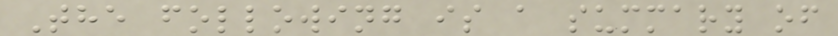The following is a summary of
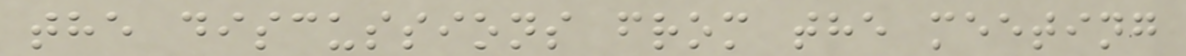the discussions from the meeting
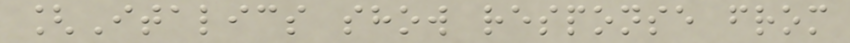[Italics show response from
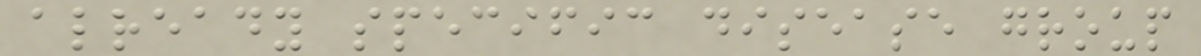already specific disease group
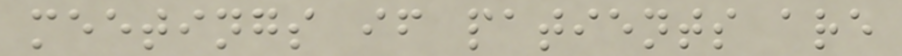meetings if patients are
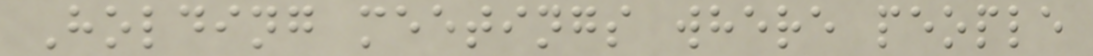Holding meetings where people
